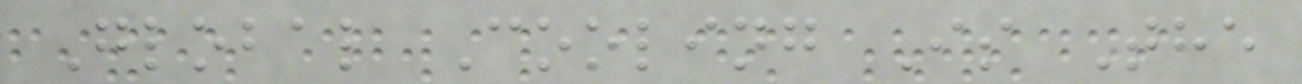Global Cooling Is The
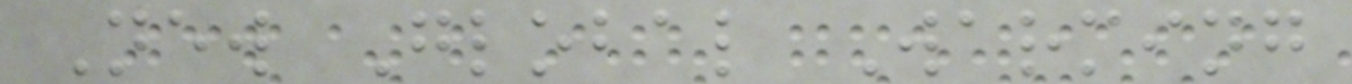New Global Warming
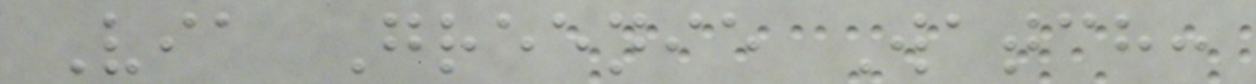Via Greenie Watch:
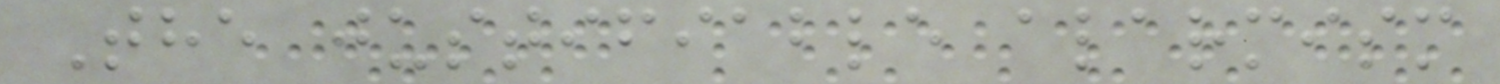The justifiable alarmism
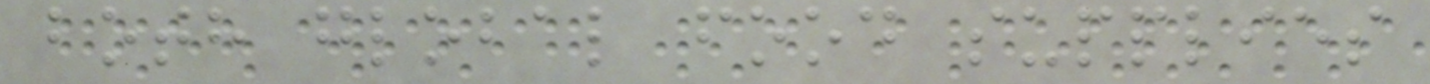both global food supplies
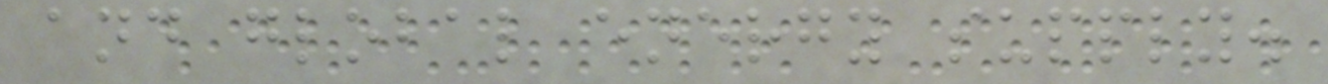and global energy supply.
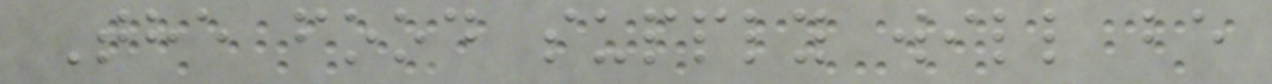The food supply will be
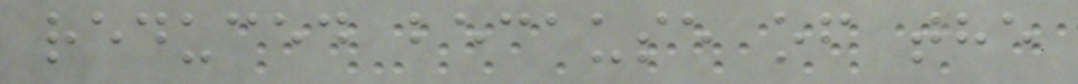reduced because of the
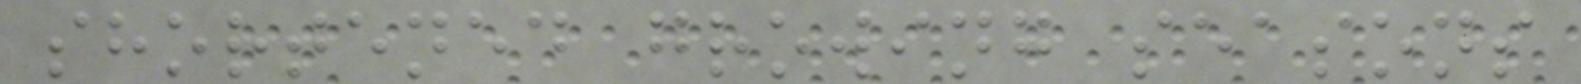shortened growing seasons
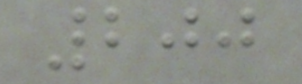200
